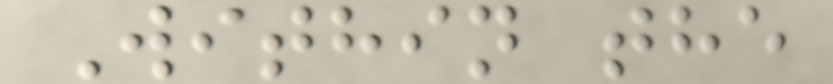Within the
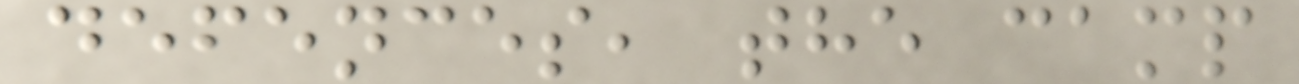defences, the camp
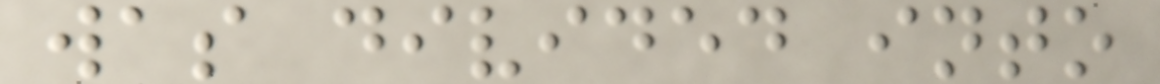was divided into
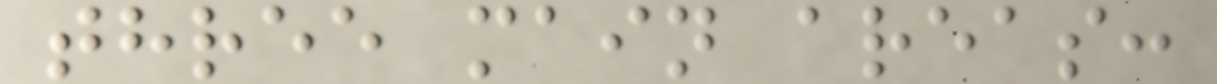three main areas:
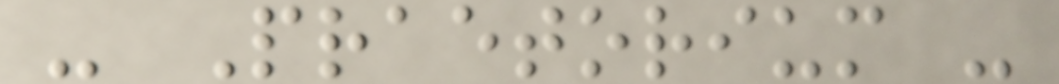- Praetorium -
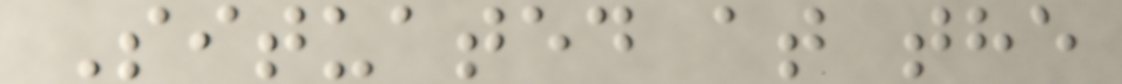Situated at the
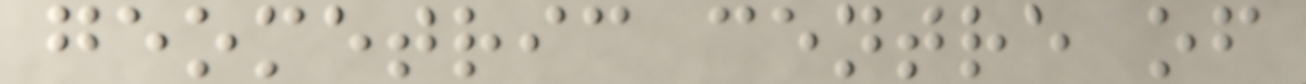geometric centre of
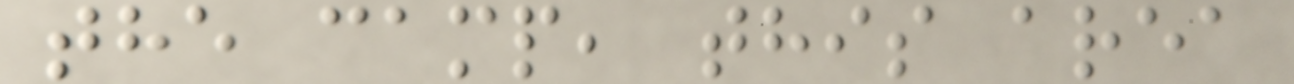the camp, this area
